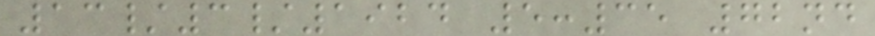13/3/1924 5:35 72nd
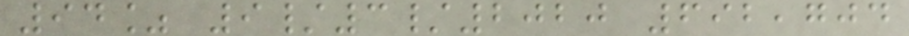94% 9/3/2020 692,704
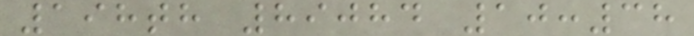198th 89084 10:38
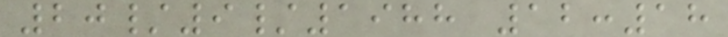20/9/1988 12:18
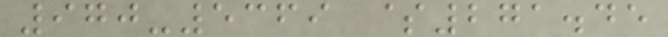970-5369 $271.45
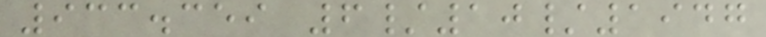933.359 6/10/1947
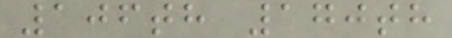106th 170th
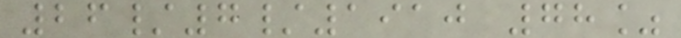26/7/1910 78%
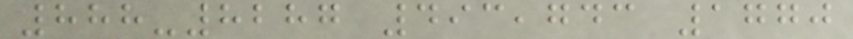888-8287 493,743 1770
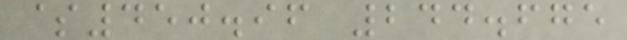$450.96 244.675
